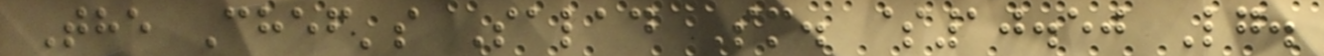The Chef's Salad Sm. $10.50 Lg.
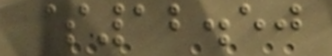$12.50
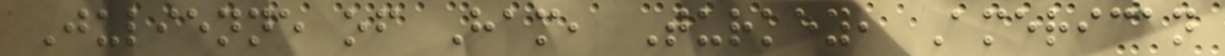Julienne of Ham, Turkey, American
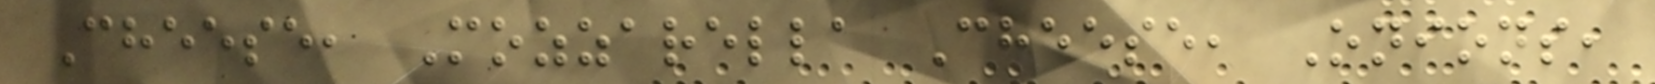Cheese, Mozzarella Cheese, Onions,
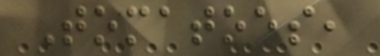Tomatoes,
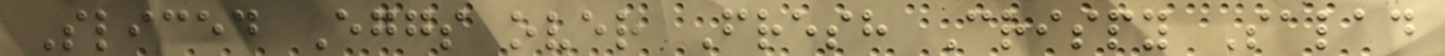Sliced Eggs over Fresh Crispy Salad
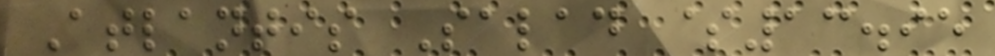Atlantis Salad $13.95
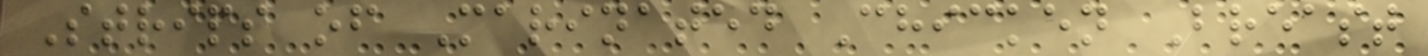Strips of Marinated Chicken Breast
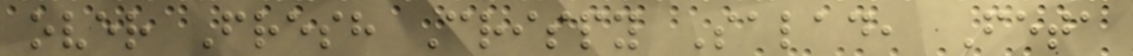over Fresh Crispy Salad, Feta
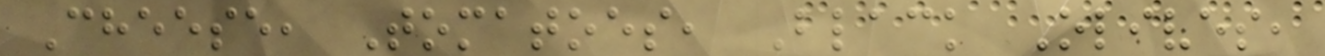Cheese, Tomatoes, Black Olives,
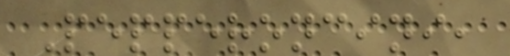Pepperoncini,
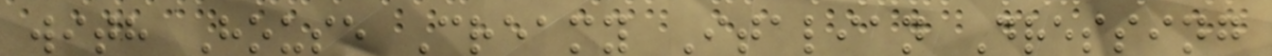with House Creamy Italian Dressing
